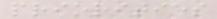priorities
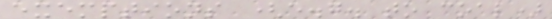exemptions (e.g. to coal)
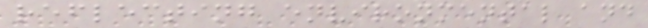reflecting environmental and
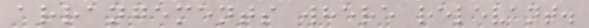arrangements where relevant.
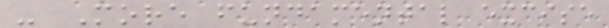- More fundamental excise
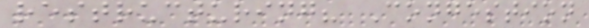restructuring? Congestion
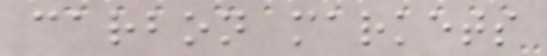carbon markets
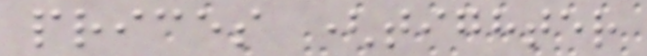prices (tighter
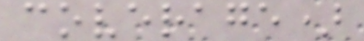coverage)
